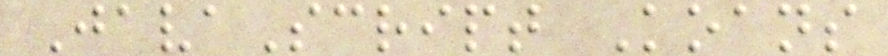JavaScript Koans
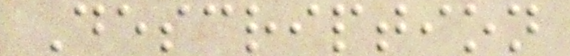Description
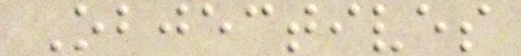Objectives
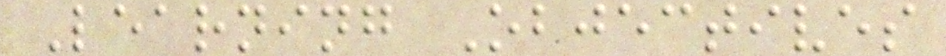Learning Objectives
